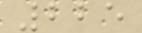225
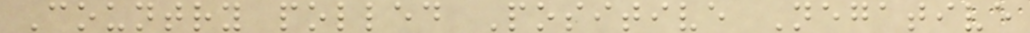Country polled Positive Negative
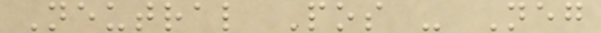Neutral Pos - Neg
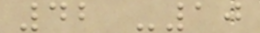42 -10
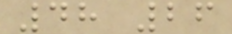48 26
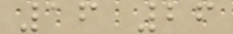16 26
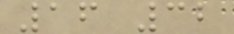16 32
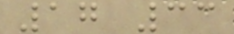17 33
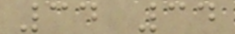34 34
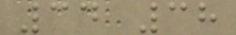34 38
